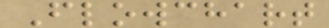Flowchart
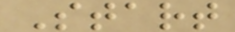Start
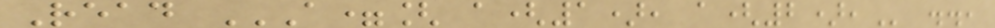Read A=[ A(1), A(2), ..,
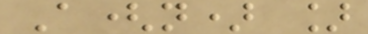A(n) ]
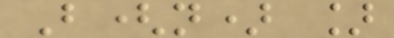B(n) ]
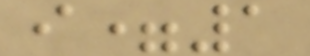i=1
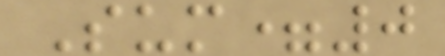Sum=0
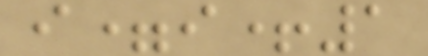i=i+1
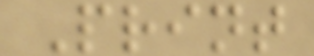Print
